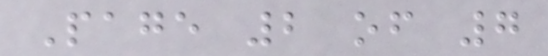Page 2 of 7
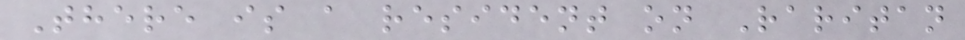There is a resident on Raritan
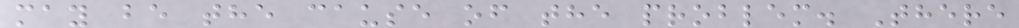may be the cause of the problem. There
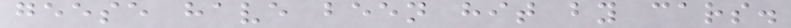geese have been hit by cars.
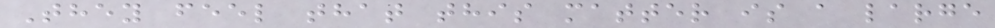They feel that this matter is a large
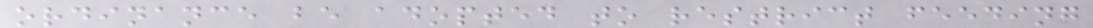ordinance be adopted to restrict feeding
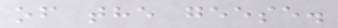of the geese.
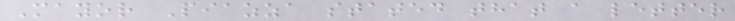Mayor Piazza stated that a letter
